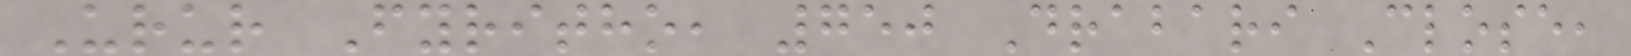Urur Fyritho, 750 Drabari Close,
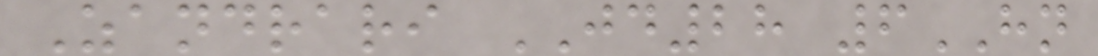Zandrari JD28 6HN
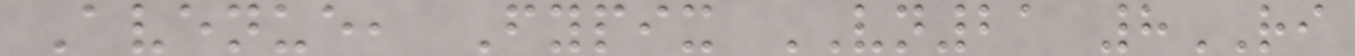Avenue, Fypix VN21 8RI
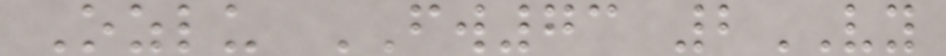Ozlu FW73 2VY
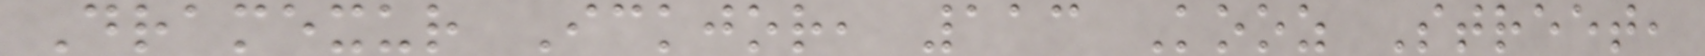Dramexur Ickjor, 113 Kooz Street,
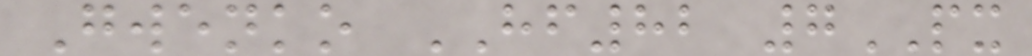Gwenko HF82 7PX
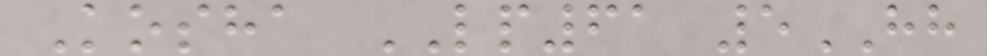Kosha LP61 5HH
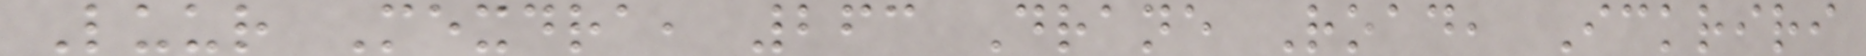Luur Mexdra, 263 Drane Road, Ickriri
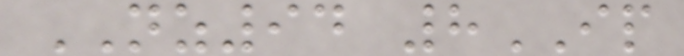NZ94 8IP
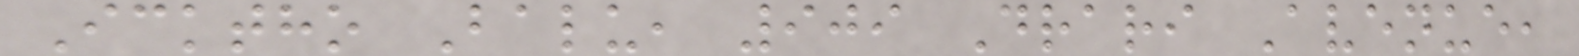Icktho Balu, 909 Drari Avenue,
